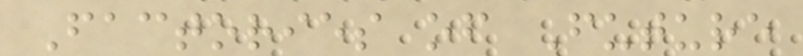Factories of Future
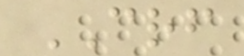CRF
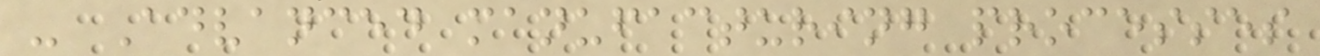- Advanced manufacturing processes
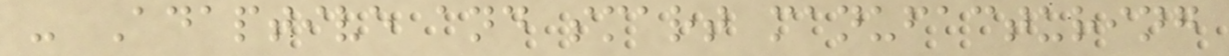- Adaptive and smart manufacturing
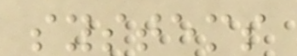systems
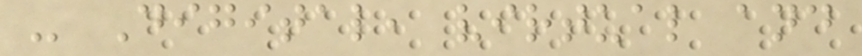- Digital, virtual and
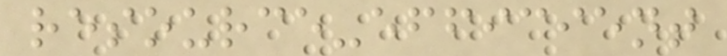resource-efficient
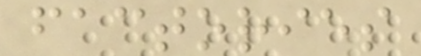factories
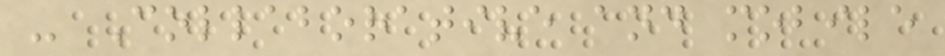- Collaborative and mobile
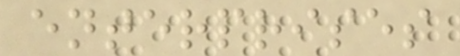enterprises
